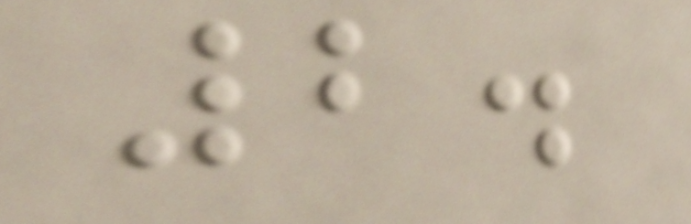2.
